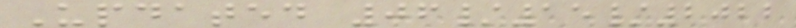Updated 06/15/2022
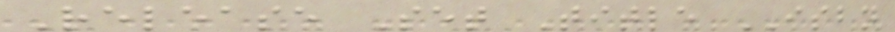Release Set Title ISBN
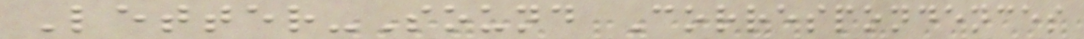Letter-Sound Correspondences
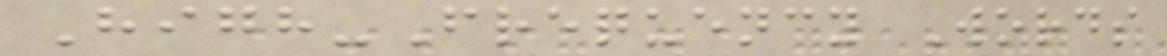High-Frequency Words
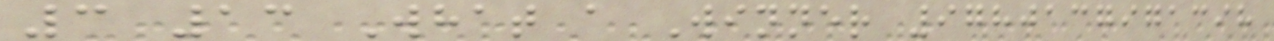3 13 What a Winner 9780137971398
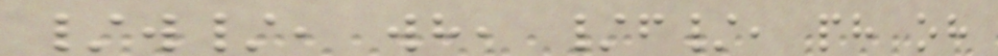/w/, wh, /f/, ph oh
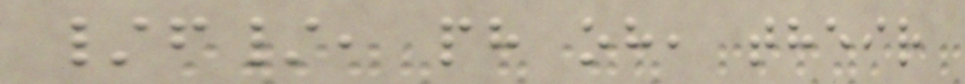/f/, ph oh, their
